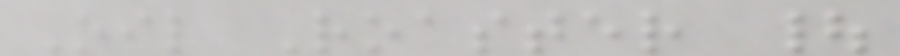Oil Roaster |
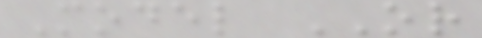Model OR
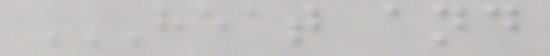HEAT AND
